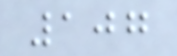107
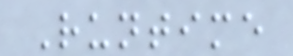Runtime
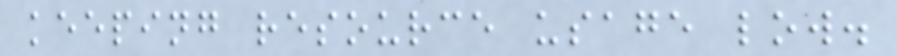keeping resource usage low.
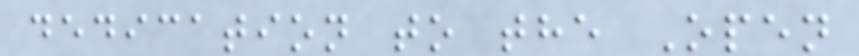dedication to the Open
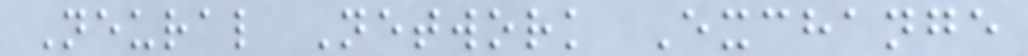Neural Network Exchange
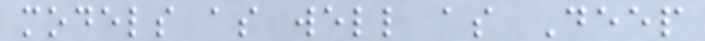models as well as Deep
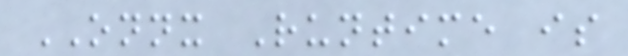ONNX Runtime is
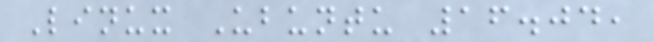Linux Ubuntu 16.04,
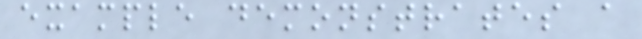example demonstrates a
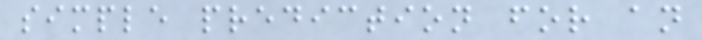simple prediction for an
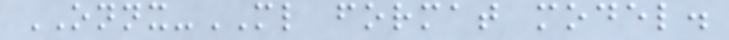ONNX-ML format model.
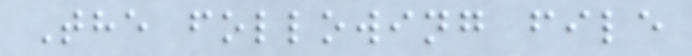The following file
